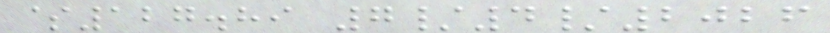$127.89 7/4/2026
